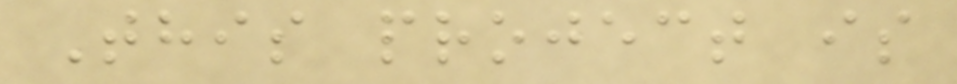This project is
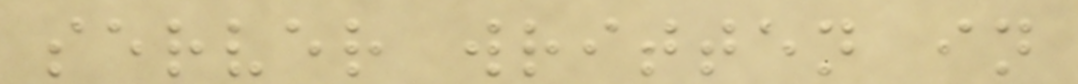server written in
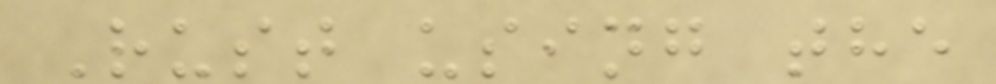Rust using the
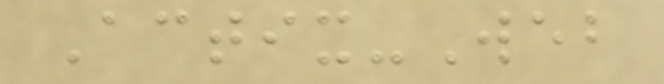Actix-Web
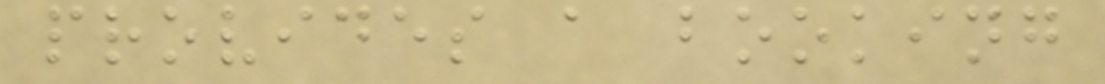provides a booking
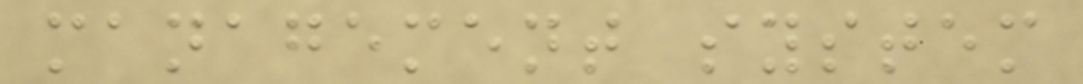management system
